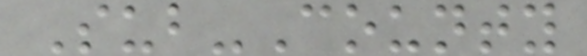Sub-County
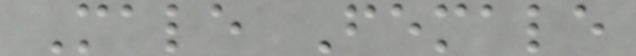Male Female
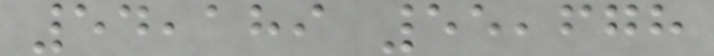54,189 55,678
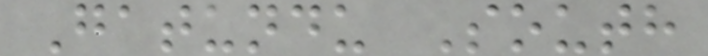Gatundu South
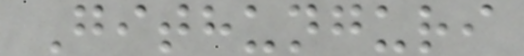Githunguri
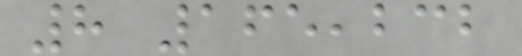8 165,232
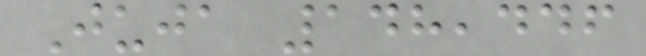Juja 148,446
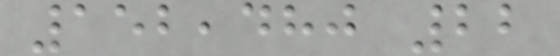152,480 22
